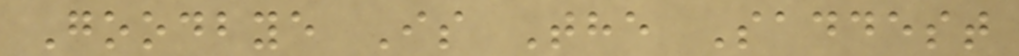Goodbye Is The Saddest
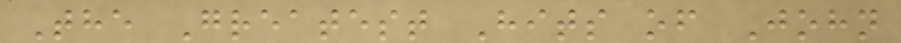The Greatest Hits of John
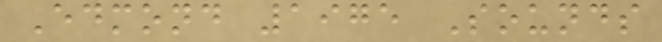Edmond 1975 Sounds
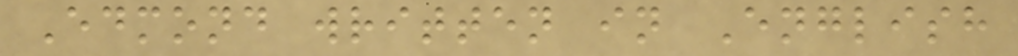Edmond written in English
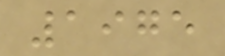1975
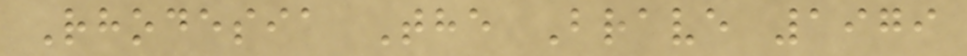Rhodesia The Brave 1979
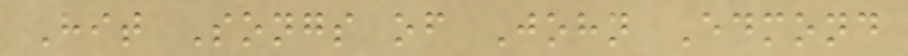Hit Songs of John Edmond
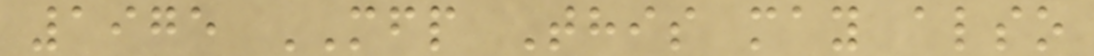1975 MFP This may also
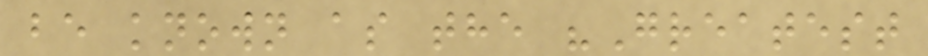be known as the "Greatest
